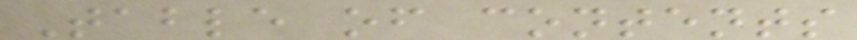Table of contents
